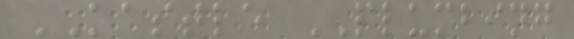KASTLE PLUMBING
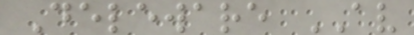Deleware AV
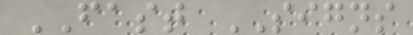FAST SIGNS
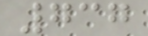737
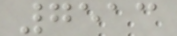7513
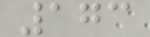173
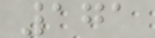171
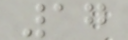17
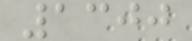1300
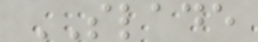SLADE
